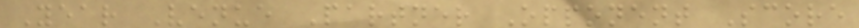Year Venue Partner Opponent Score
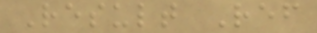Result Ref
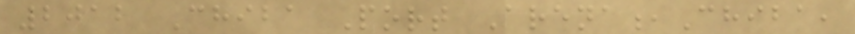2012 Chiba Port Arena,Chiba,
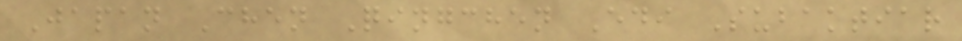Japan Chen Qingchen Edi Subaktiar
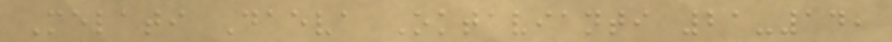Melati Daeva Oktavianti 21-14,
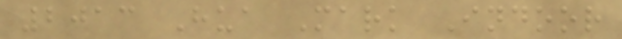2013 Hua Mark Indoor
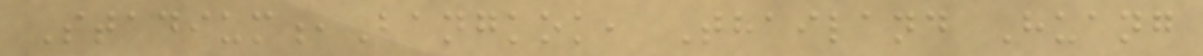Stadium,Bangkok, Thailand Huang
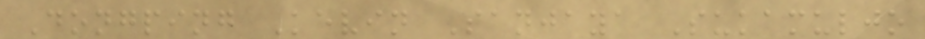Dongping Kevin Sanjaya Sukamuljo
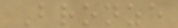Bronze
